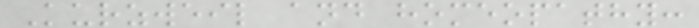Kurzweil and homeopathy:
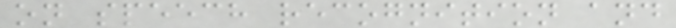on speech recognition and
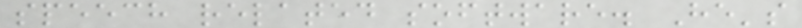speech related software. He's
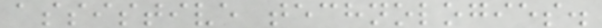assistive technologies.
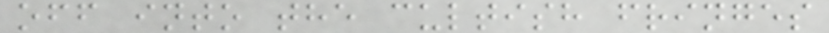off into the cultish fringes
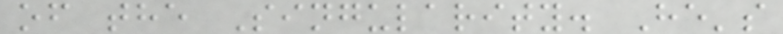of the Singularity. He's
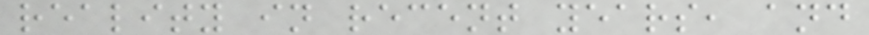reality in recent years, and
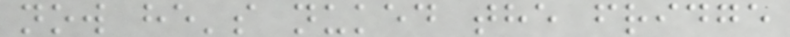now he's nuked the fridge
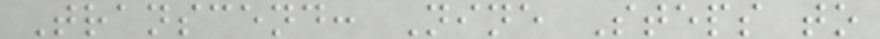Transcend: Nine Steps to
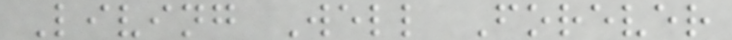Living Well Forever
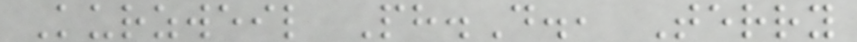Kurzweil Ph.D., Terry
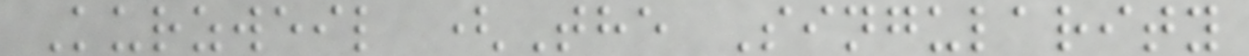Kurzweil (The Singularity
